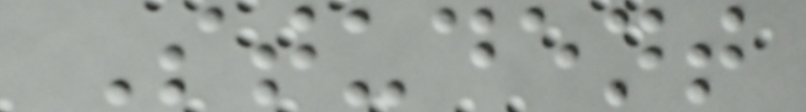Student
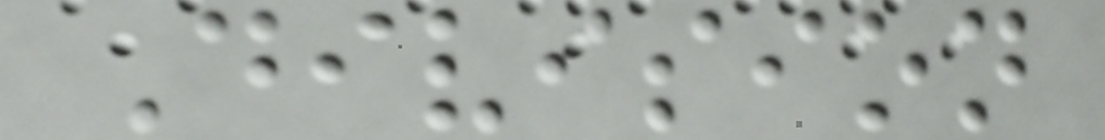Division
